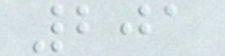201
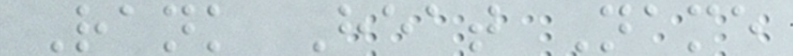Rank Heat Name
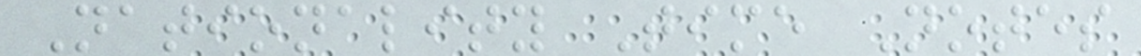Nationality Time Notes
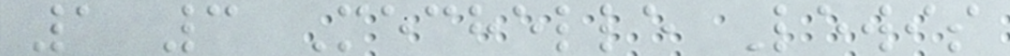1 3 Mechelle Lewis
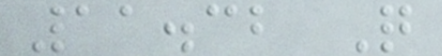11.32 Q
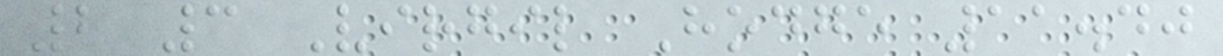2 3 Virgil Hodge 11.40
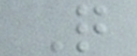Q
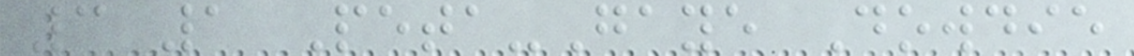3 1 Peta-Gaye Dowdie
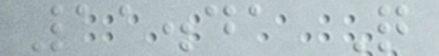11.41 Q
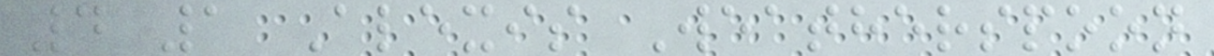4 1 Alexis Weatherspoon
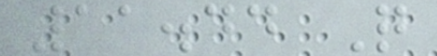11.44 Q
